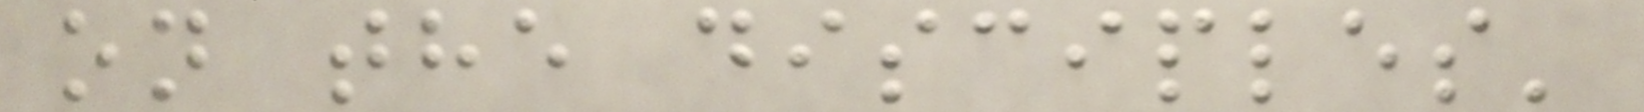on the disciples'
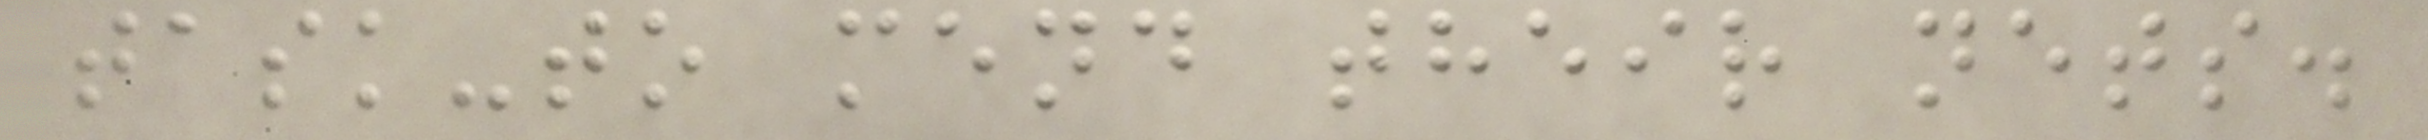task-to mend their nets.
